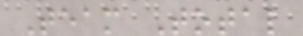Team Total
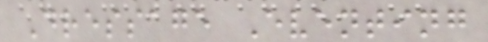Dressage Eventing
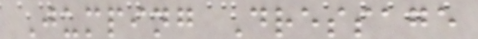Jumping Dressage
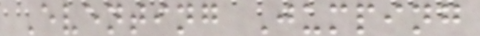Eventing Jumping
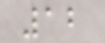12
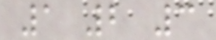1 2 3
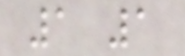1 1
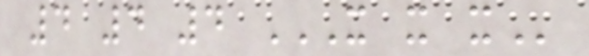4 4 4 X X X
